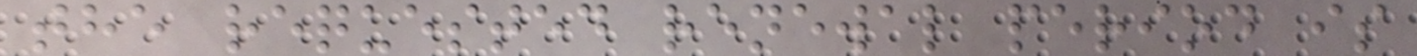the requested renewal period is
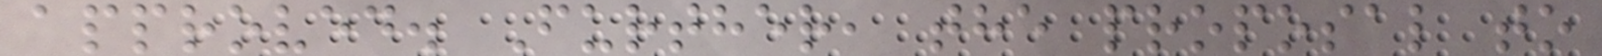approved. Further, the proposal to
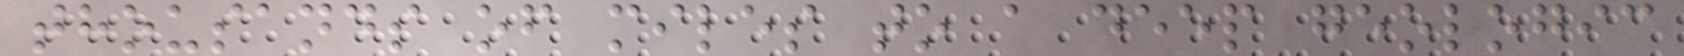thousands of miles to a deep geologic
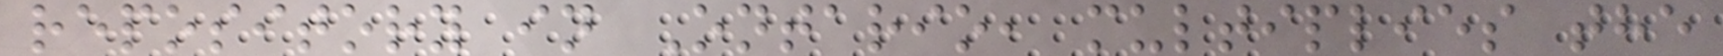repository in Ontario, multiplies the
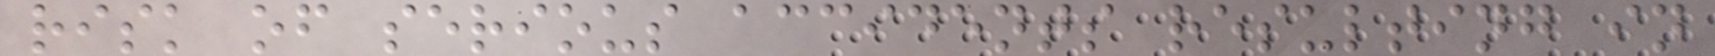risk of serious accidents resulting in
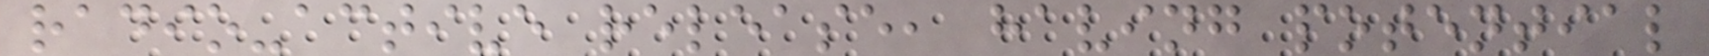radio-active release, having potential
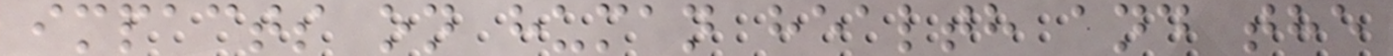impacts on human health and the
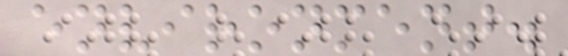environment.
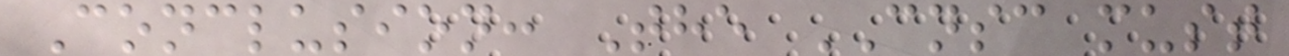Conclusion: The CNSC must
